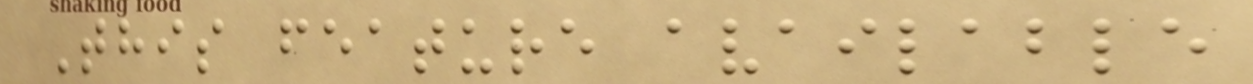This feature available
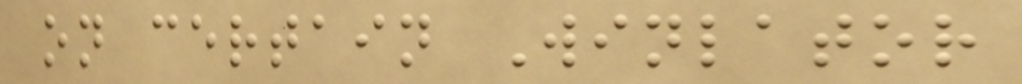on certain Winlator
